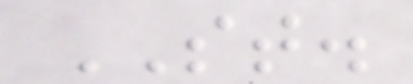ST.
